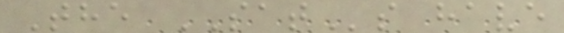The SATs have
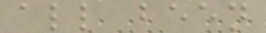all been
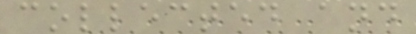collected and
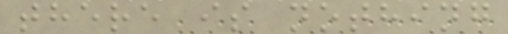there is nothing
